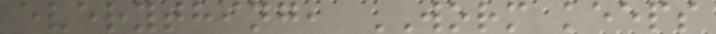everything, WORM keeps
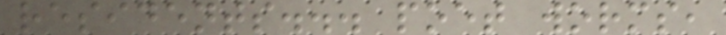residents... poet worms,
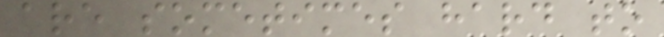are sometimes hard to
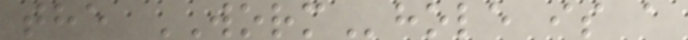the WORMhole is a
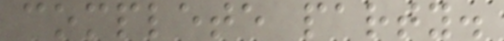complete party.
